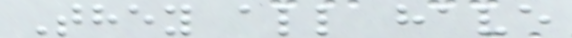They all have
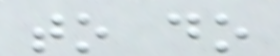to do
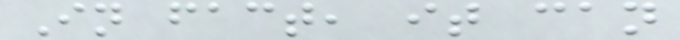In fact, it can
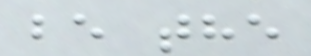be the
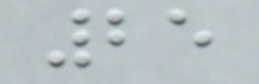25
